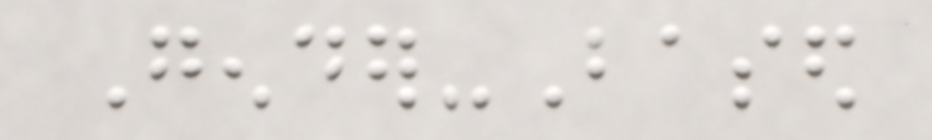Gender-Based
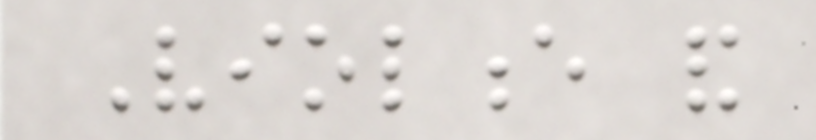Violence and
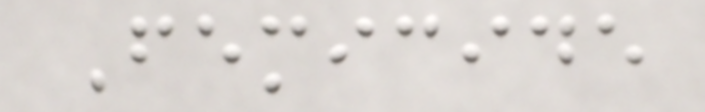Femicide
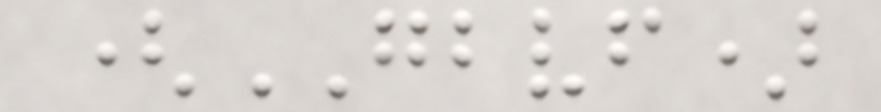(GBVF)
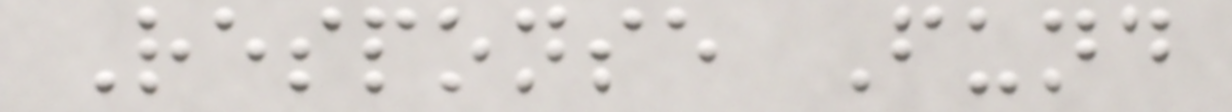Response Fund
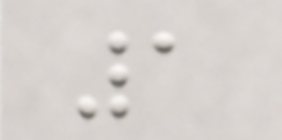1
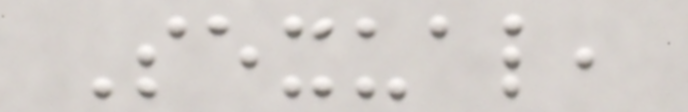Sexual,
